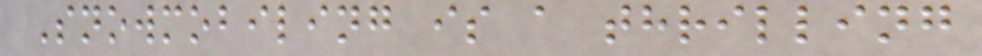Snowmobiling is a thrilling
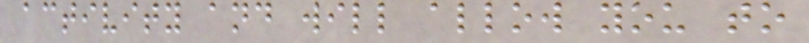activity and will allow you to
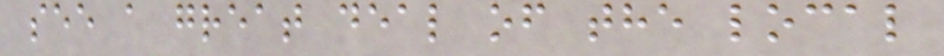see a great deal of the local
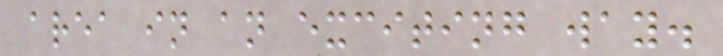area in an exciting way.
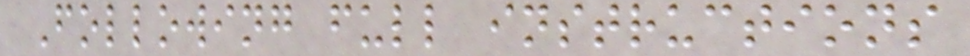Following full instructions
